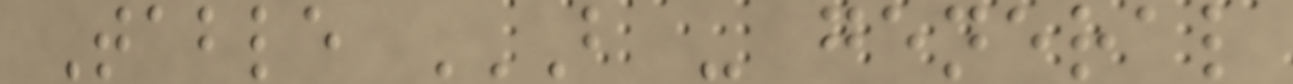Table B - GENERAL
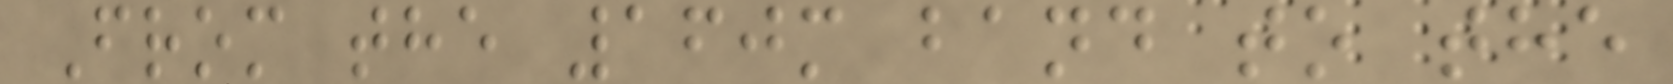From the 160m band to the
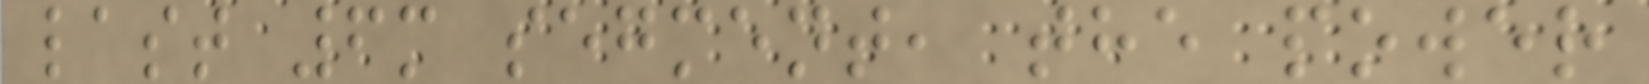last 6m segment, the power
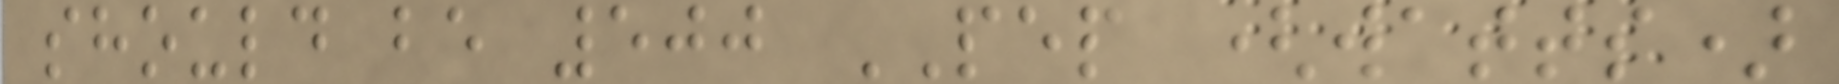should be 500 PEP (watts)
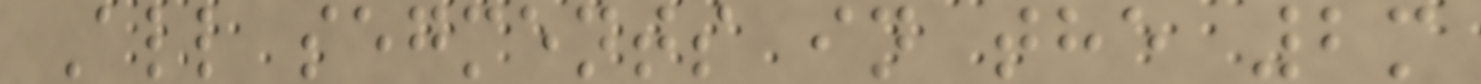All segments in the 2m
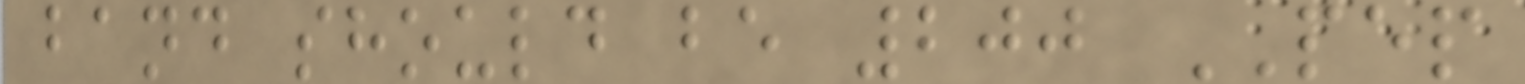band should be 200 PEP
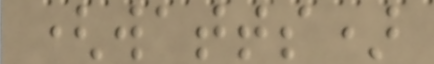(watts)
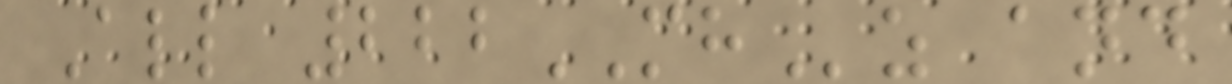All 222MHz and
